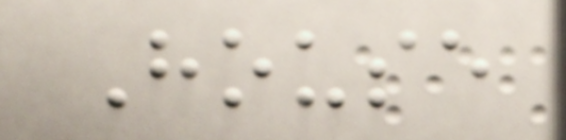House
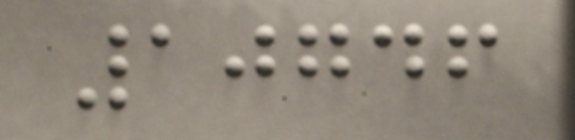10746
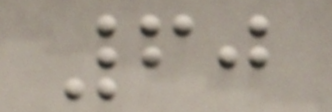60
